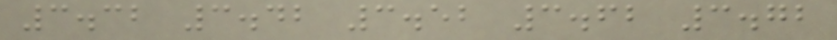3.32 3.42 3.52 3.62 3.72
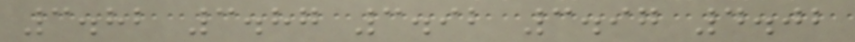3.82 3.87 3.92 3.97 4.02
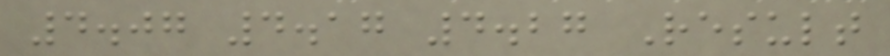4.07 4.17 4.27 Result
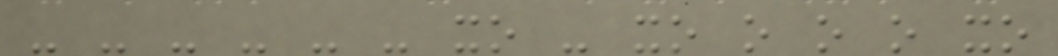- - - - - - xo - xo o o o xo
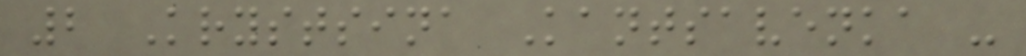2 Krystsina Kantsavenka -
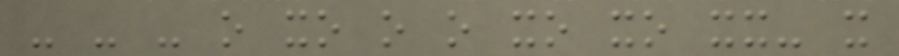- - - o xo o o xo xo xx- x
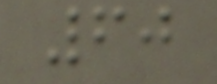60
